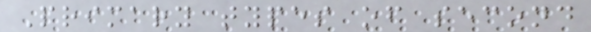Primary types of second
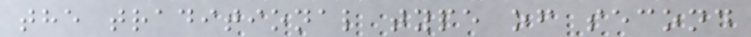the traditional type of second
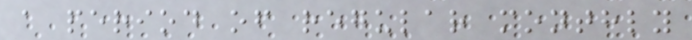a period of regular monthly
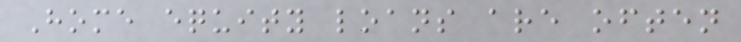Home equity loans are often
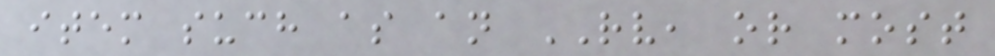item such as an RV, or most
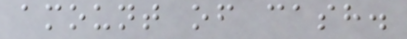amount of cash.
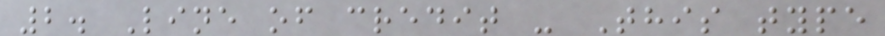2. Line of credit - This type
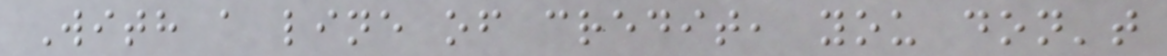With a line of credit, you don't
